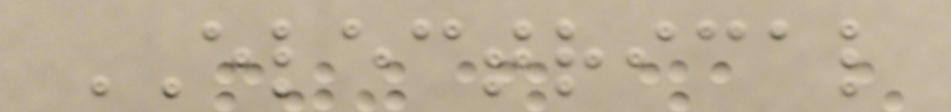ELECTRICAL
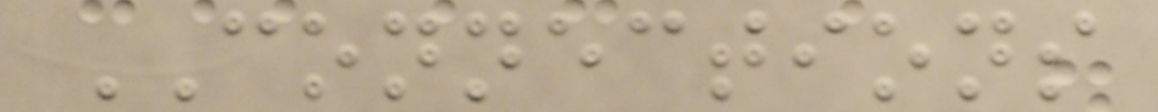CONNECTIONS
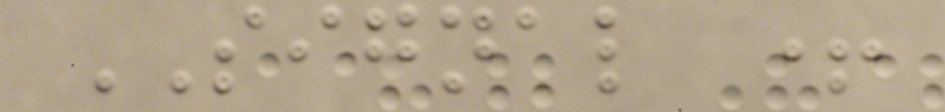SIGNAL +
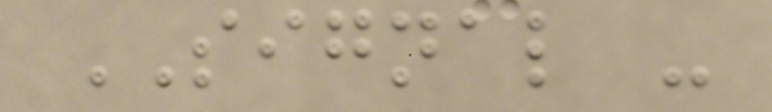SIGNAL -
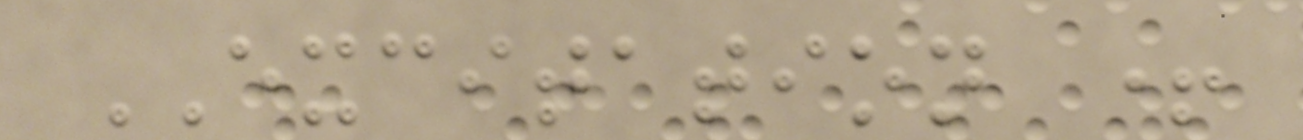EXCITATION +
